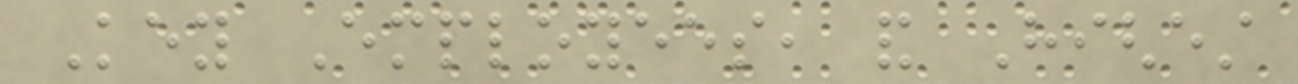Key Employees, and Highest
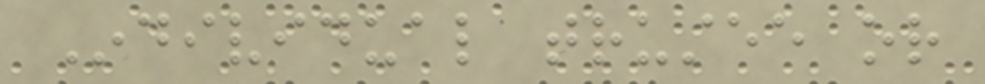Individual trustee or
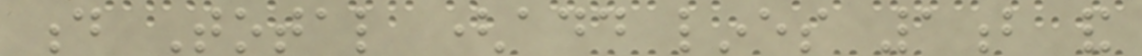d Total (add lines 1b and
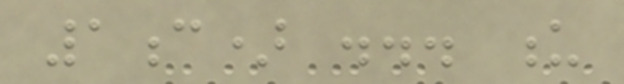1c) ... u
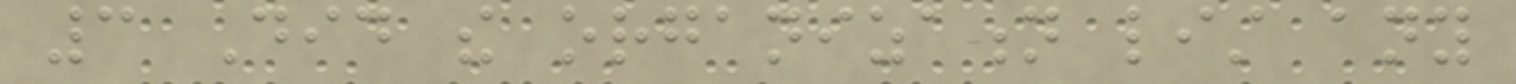3 Did the organization list any
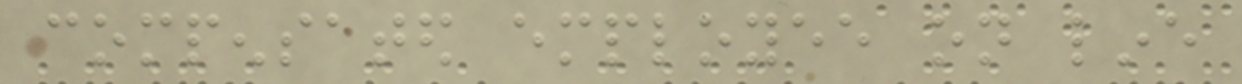compensated employee on line
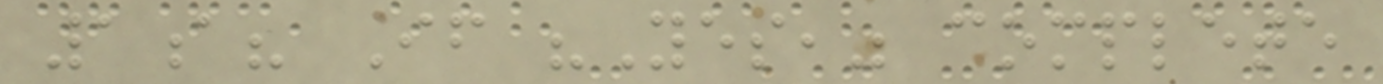1a? If "Yes," complete
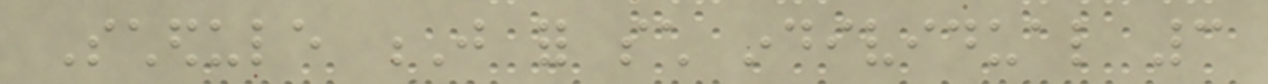Schedule J for such individual 3
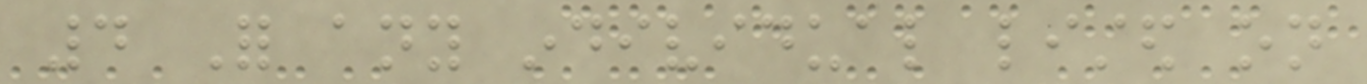4 For any individual listed on
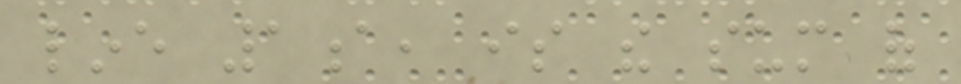line 1a, is the sum of
